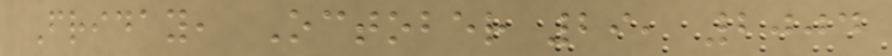Friday, October 29, 2004
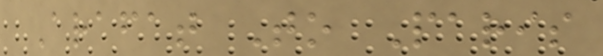Arafat To Paris
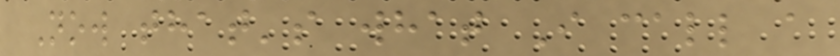Now that's what I call a
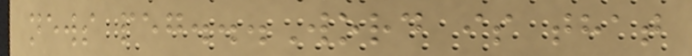news peg...Word is that
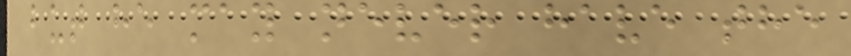but he may never have the
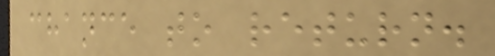chance to return.
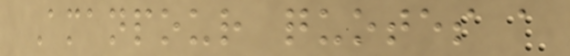Amanpour quotes a
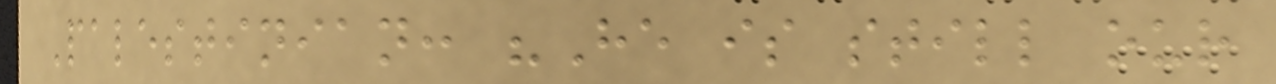Palestinian: "He is still our
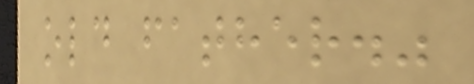old father."
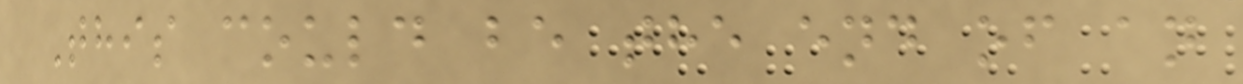This could be the end of an
